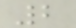2
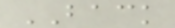BACK
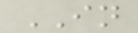IN
